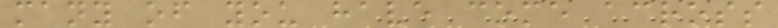many of you have come across
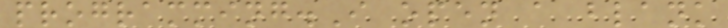programming.I open a blank
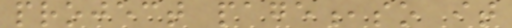project page,so it
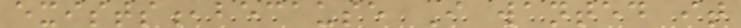exists,because I wanted it
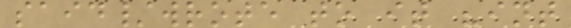said/wrote to it "int
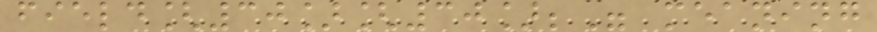field[30][30];" meaning
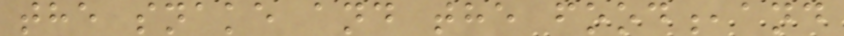the snake and the food,and
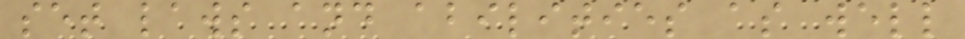set laws and abilities as well
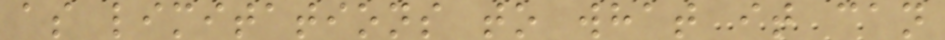as limitations to what it can
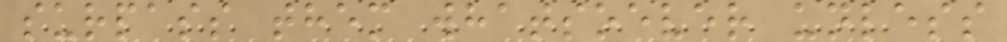surpass them whatsoever unless
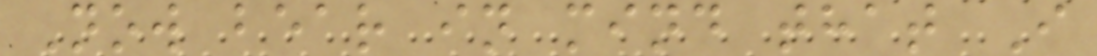Now bear in mind that I
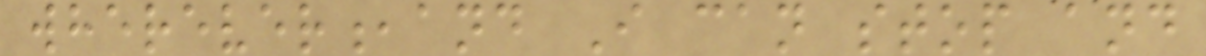wherever,and I can stop and
